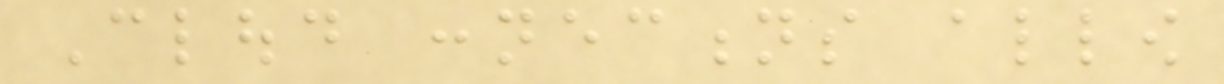Cloud connections allow
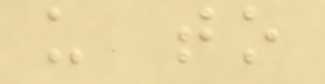us to
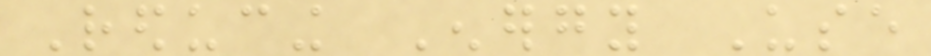Reducing Energy Use
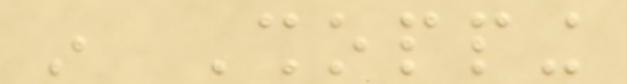in Shopping
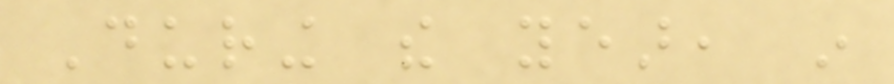During the year, in
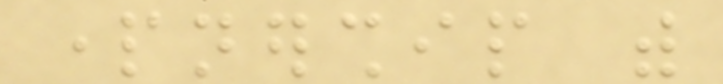partnership with
